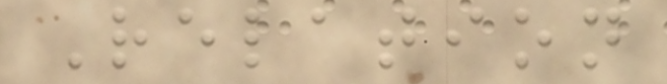Relation
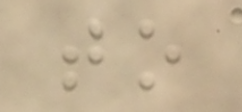to
